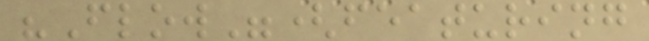"Flow"(featuring
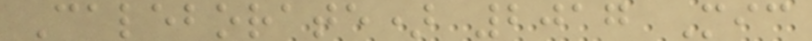Caleborate) 2017 Mic
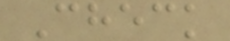Check
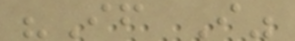"If I"
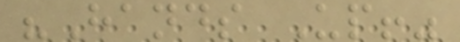"Hands Up!"
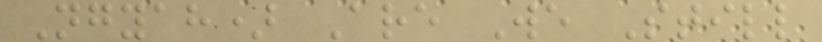Ngyah) Are We Still
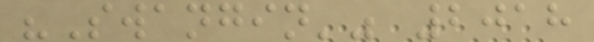"Swangin'" 2018
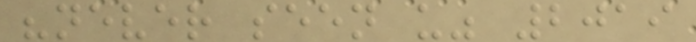"never seen u" 2019
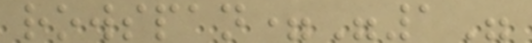rowspan="1"
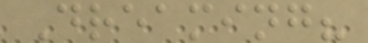Dreaming?
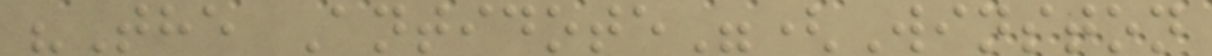"The Antidote"(Winston
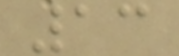13
